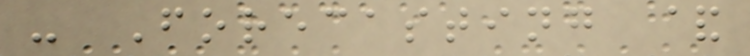- Forecasting &
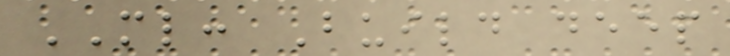ML: Build deep
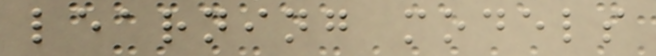learning models
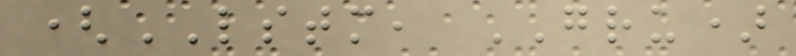(LSTM, GRU)
